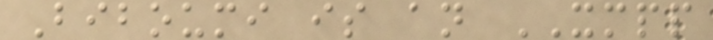Biboumi is an XMPP
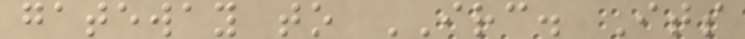gateway to IRC. Its
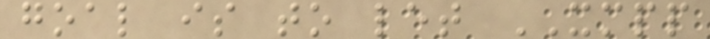goal is to let XMPP
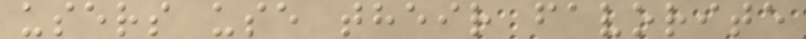users use their favorite
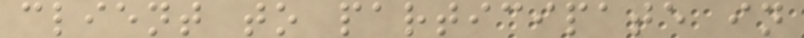client to participate in
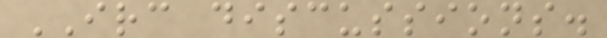IRC discussions.
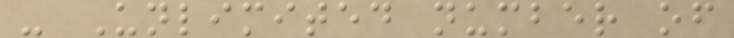- Unlimited number of
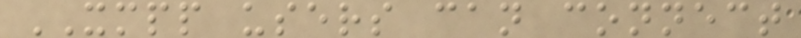XMPP users can connect
